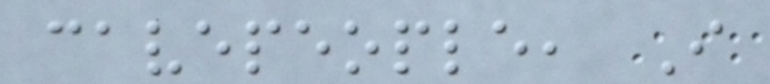cavepeople, I
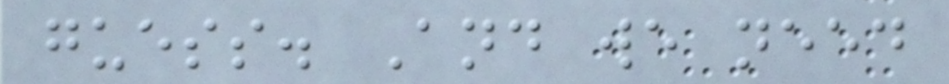guess. And we need
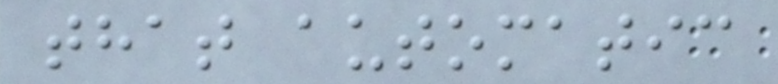that automatic
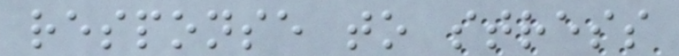response to stress
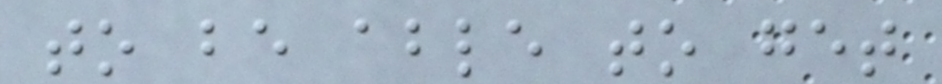to be able to get
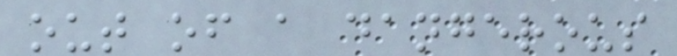out of a dangerous
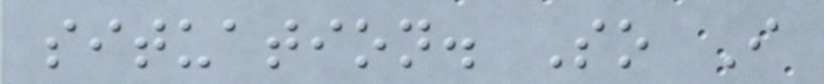situation. So I
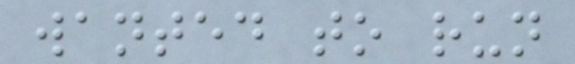wanted to run
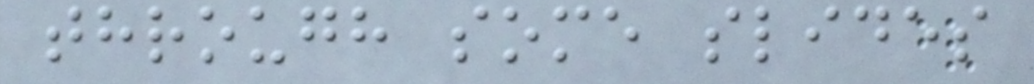through some slides
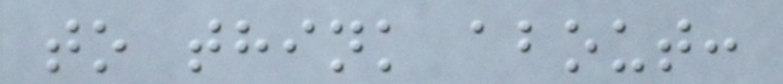to think about:
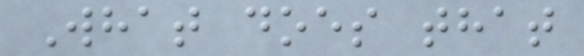What does that
